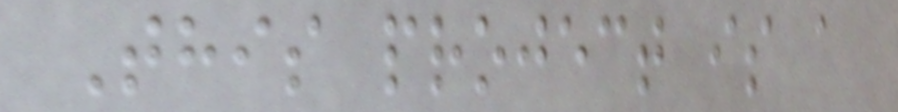This project is a
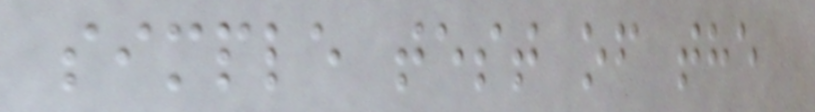simple test of the
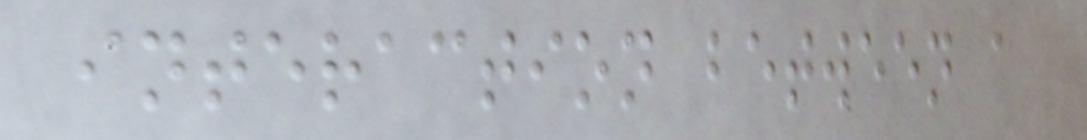interaction between a
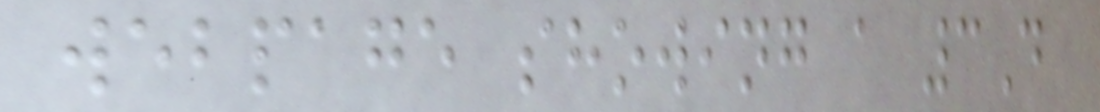webpage showing a 3D
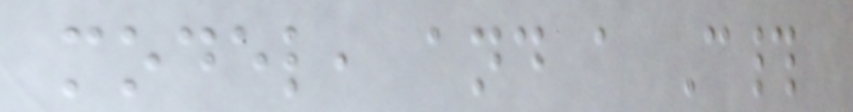model, and a C#
